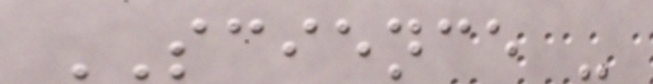SCIENCE -
